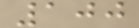100
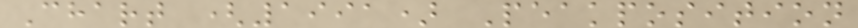Chart (1991) Peakposition
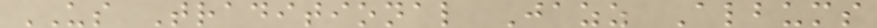US Traditional Jazz Albums
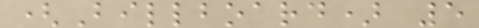(Billboard) 5
